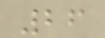26
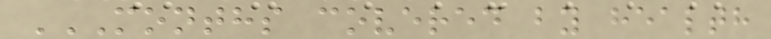MONTHS COVERED BY HEALTH
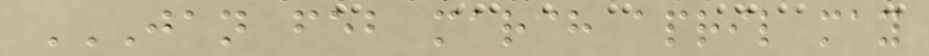JAN FEB MARCH APRIL MAY
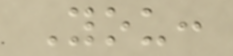You:
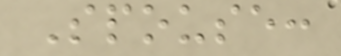Spouse:
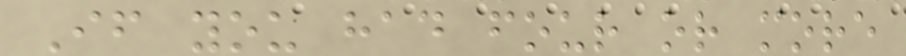If you had four or more
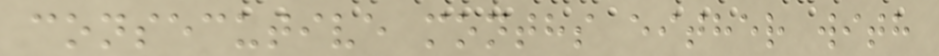consecutive months either with
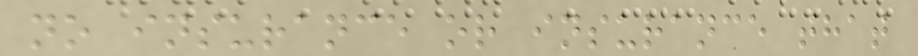no insurance or insurance that
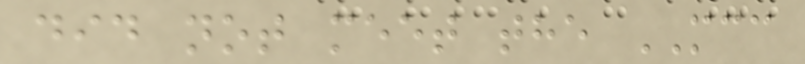did not meet the MCC
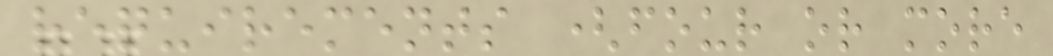requirements (four or more
